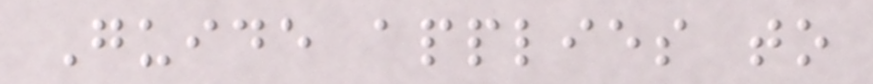Guide applies to
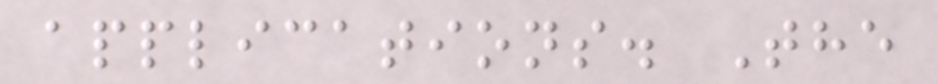applications. The
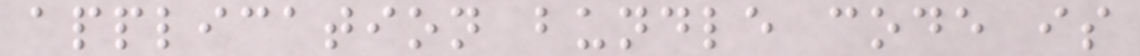application bundle code is
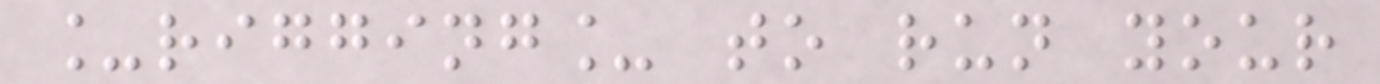_rigging_ to run your
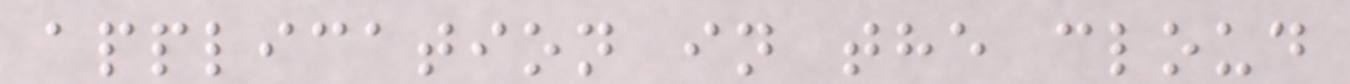application in the cloud
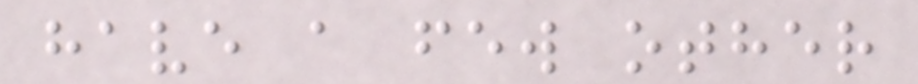have a few other
